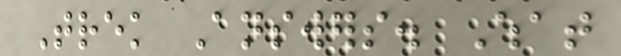Trek Answers. What
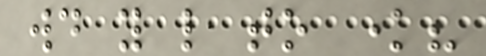would you like to know?
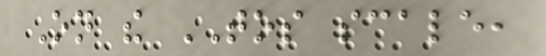On the TOS scale,
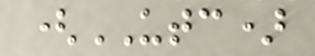(UTC)
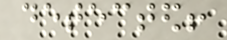detected!
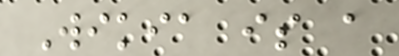Wikia is a
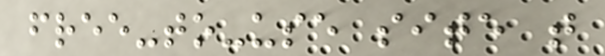free-to-use site that
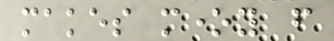makes money from
